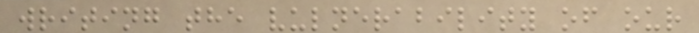writing the vulnerability of our
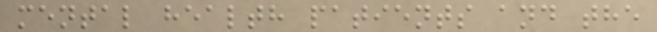mental health patients and the
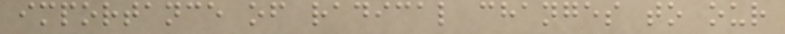importance of radical changes to our
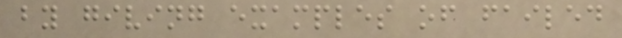by giving examples of failed
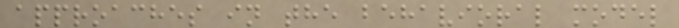approaches in the behavioral model
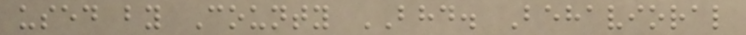used by County BHD. Behavioral
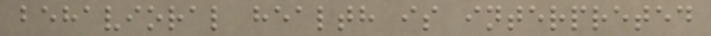behavioral health is interpreted
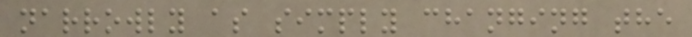narrowly as simply changing the
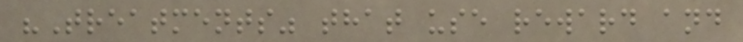"Treatments" that use reward and
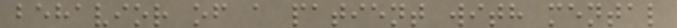behavior of a patient with mental
